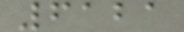6121
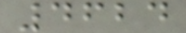4624
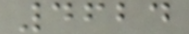4624
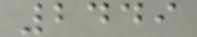2449
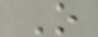O
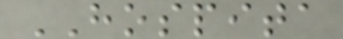HOSPITA
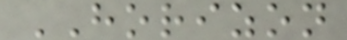HORIZON
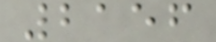2156
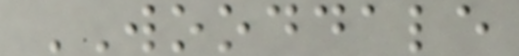WOODDALE
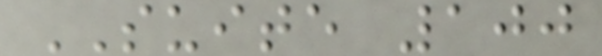SUITE 100
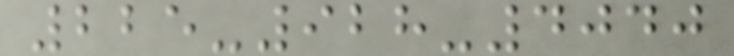225-928-4040
